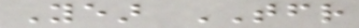Year TFR
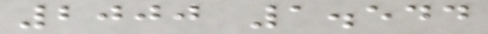2000 1.544
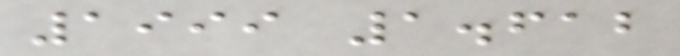1999 1.612
